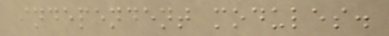independent modules.
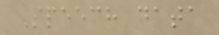Speech data
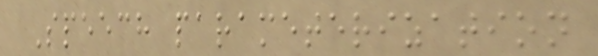Speech parameterization
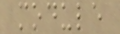module
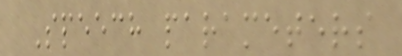Speech parameters
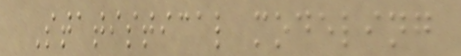Statistical modeling
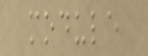module
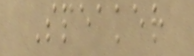Speaker
